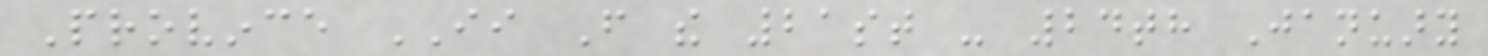Province II From the 21st - 24th January
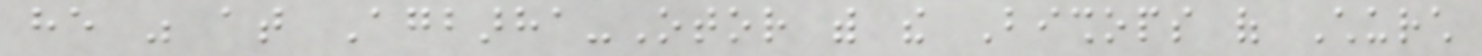he was at Agbarha-Otor with the Bishops of Church
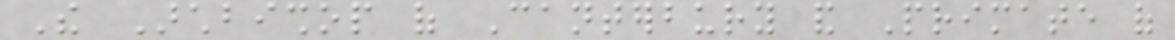The Archbishop of Canterbury and Primate of
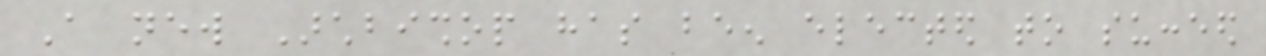A new Archbishop has been elected to succeed
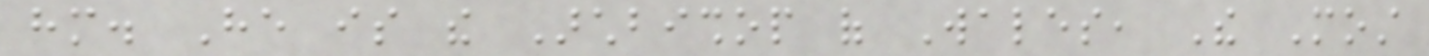him. He is the Archbishop of Wales, The Most
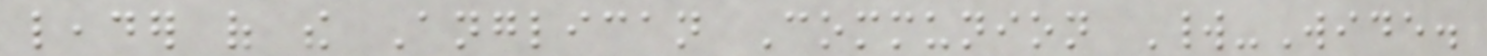leader of the Anglican Communion World-Wide.
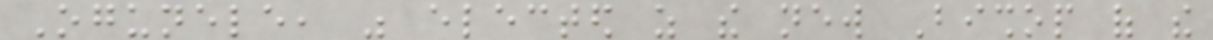Ogunele, was elected as the new Bishop of the
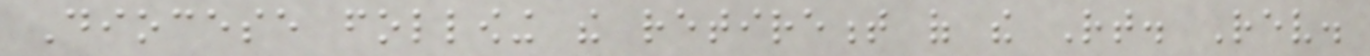Diocese following the retirement of the Rt. Rev.
